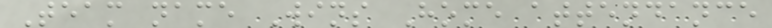Team name Wins Home attendance
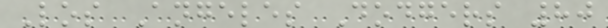Los Angeles Dodgers 80
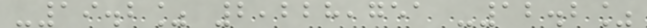-19.2% 2,228,751 -12.2%
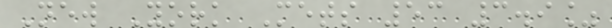New York Mets 53 3.9%
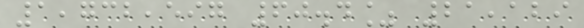1,732,597 60.4% 21,129
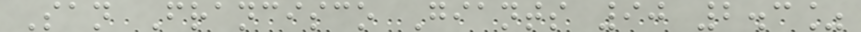San Francisco Giants 90 2.3%
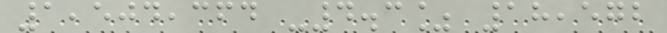1,504,364 -4.3% 18,572
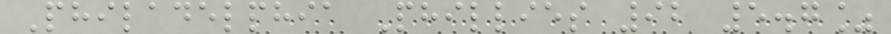Philadelphia Phillies 92 5.7%
